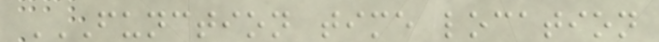FUNCTION TIME LOCATION
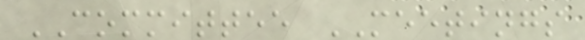COMMITTEE MEETINGS
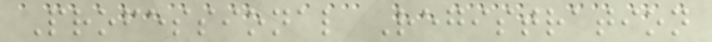Professional Registration
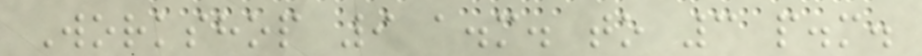Workshop 9 a.m. to 3 p.m.
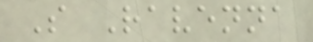S Ravenna
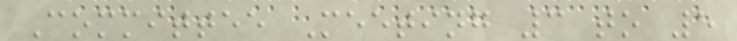Committee Meeting 3 to 5
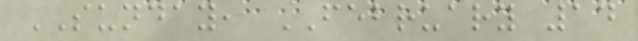SUNDAY, FEBRUARY 14
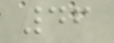46
